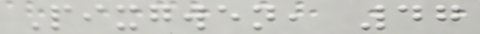Pixgwen, 47
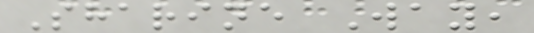Sharine Way,
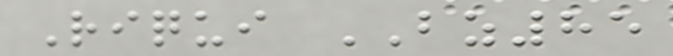Riqui BZ85
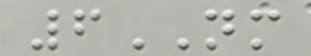6NM
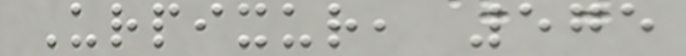Urpixur, 575
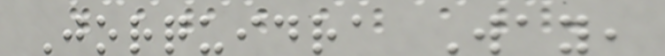Jorquidra Way,
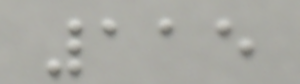115
